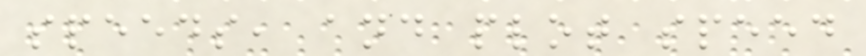speeds, and plot speed
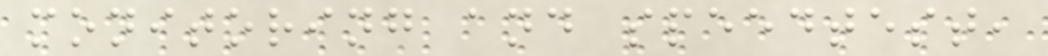monitoring and speedtest,
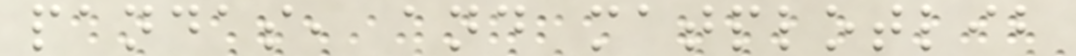pandas, and matplotlib
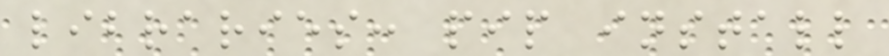libraries: pip install
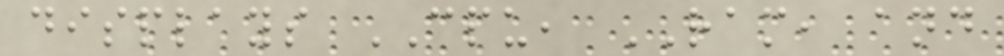displays CPU, RAM, and
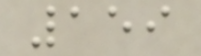159
